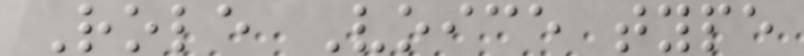Role Voice type
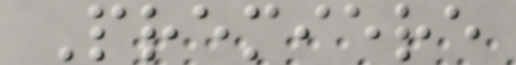Premiere
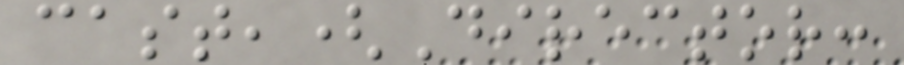cast,(Director:
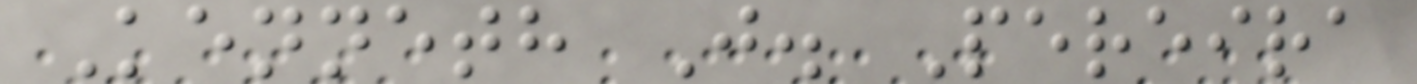Kenneth J. Pereira
